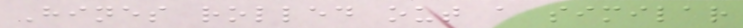Hines rolled out a similar
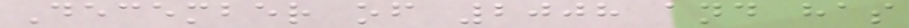December of 2008 and has
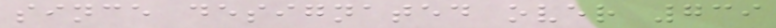since designated over 739
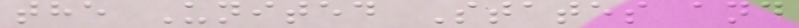the United States and
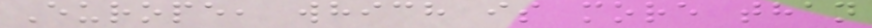Europe, which is more than
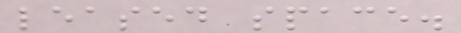leased space.
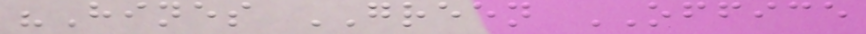"Hines GREEN OFFICE
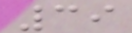39
